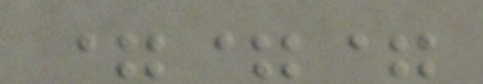===
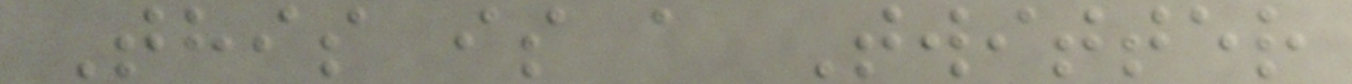This is a Twitter
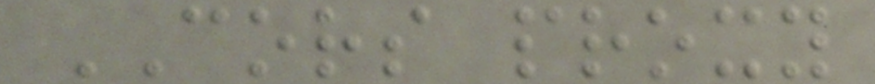CORS proxy
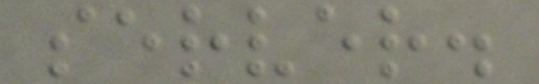server.
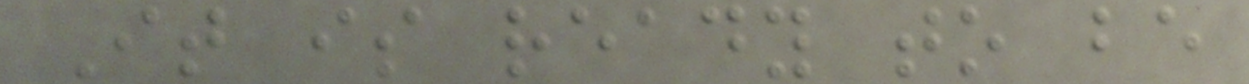It is ready to be
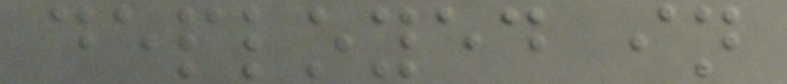deployed in
